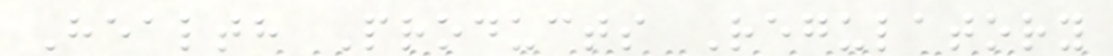Health Products Regulatory
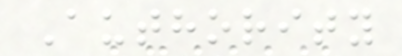Authority
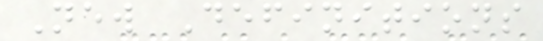New Definitions
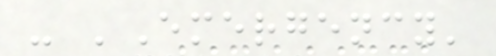- 'Emergency'
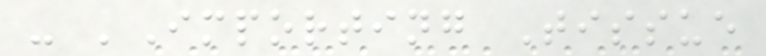- 'Importing Tissue
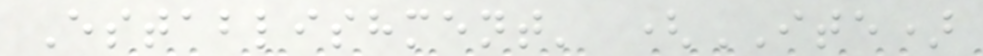Establishment' (ITE)
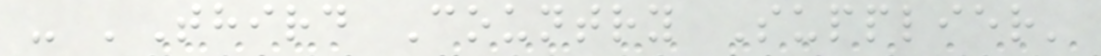- 'Third Country Supplier'
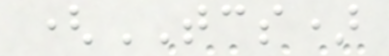(TCS)
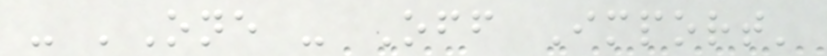- 'One - Off Import'
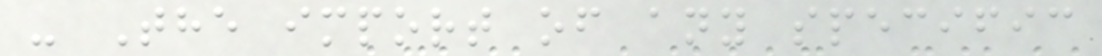- The import of any specific
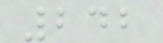242
